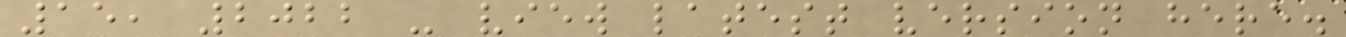15, 2022 - view latest version here.
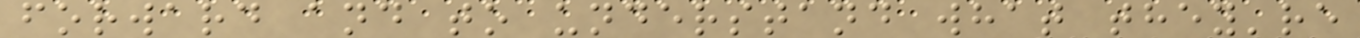forward and to understand what they're
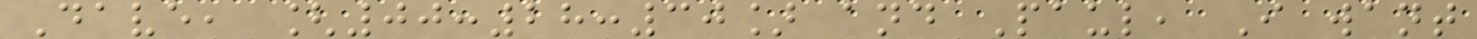Dave, [00:28:30] and Paul, I want
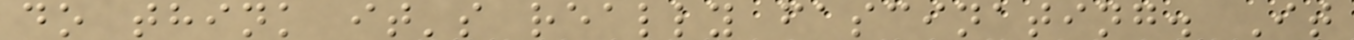do think it's really fascinating. It
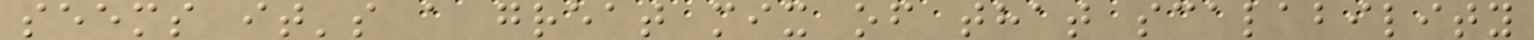seems it's a great mix of that scalability
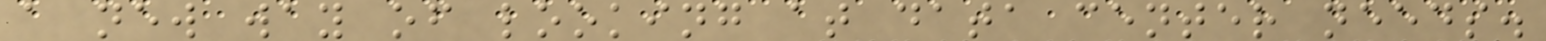a new way of looking at data center needs.
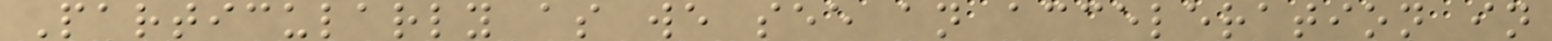Particularly as we see an acceleration in
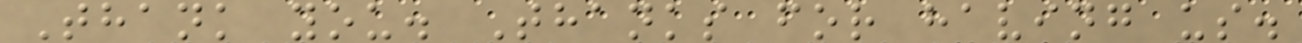Thank you. Thanks for having us.
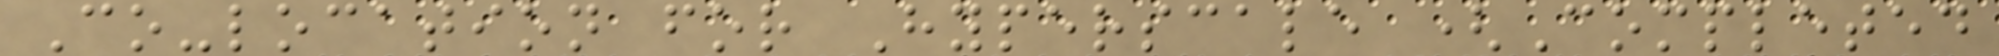Co-location for Hyperscale (Completed
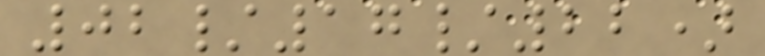02/17/22)
